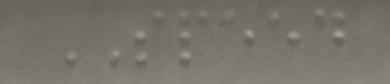SPEED
